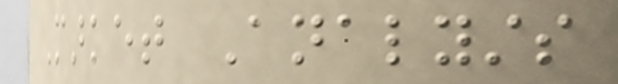Market Analysts
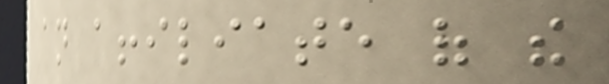an affiliate of the
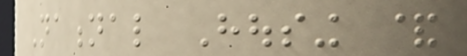National Housing &
